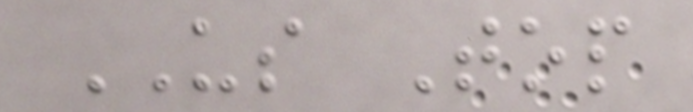US Top
